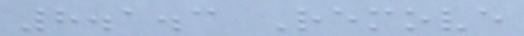8.1.3 Remove
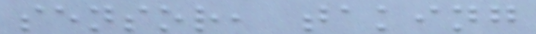sensor, taking
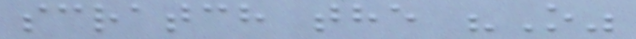scratch the "O"
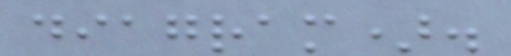diagram).
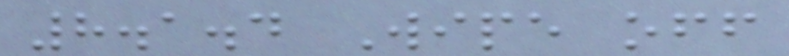8.1.4 Wipe off
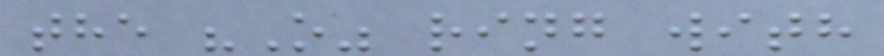the "O" ring with
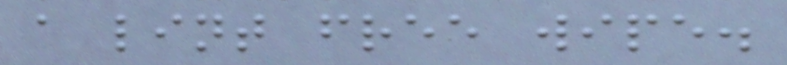a lint free wipe.
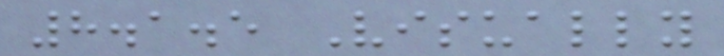8.1.5 Visually
